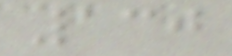130
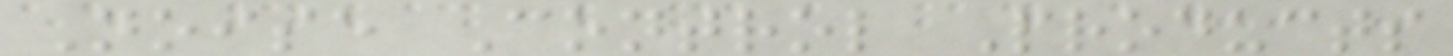Noise Control Products
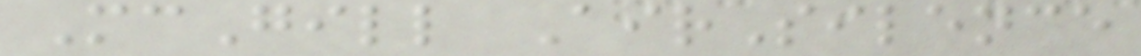McGill AirSilence
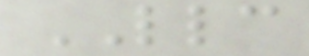LLC
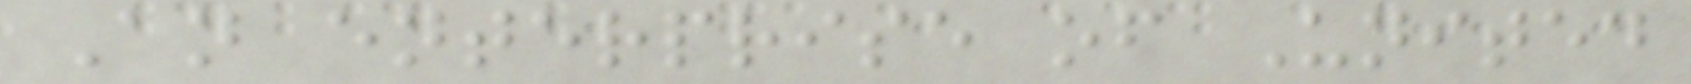An enterprise of United
